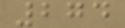274
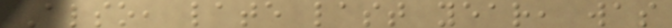Also, late last year, was
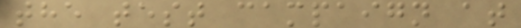the test campaign at
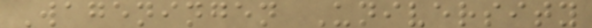Wageningen University
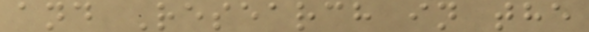and Research in the
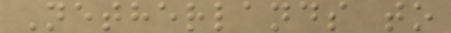Netherlands to
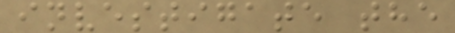investigate the
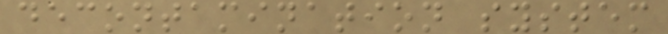decontamination system
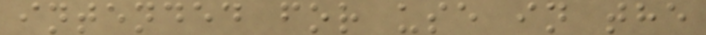intended for use in the
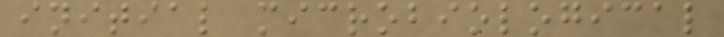initial microbiological
